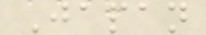Japan
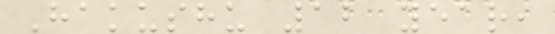Hakushu 12 year,
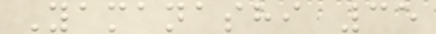Yamanashi 35
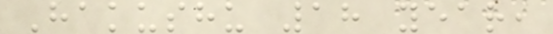Hakushu 18 year,
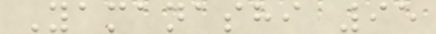Yamanashi 95
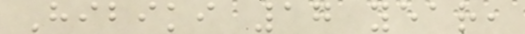Hibiki 17 year,
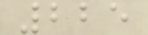225
